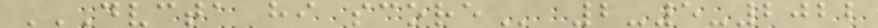DVCTA HI SCORE 2-5-2022
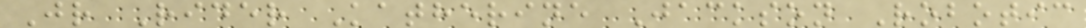Jr Rider Katherine Jackson Robotic
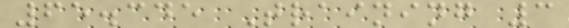65.345 Training 3
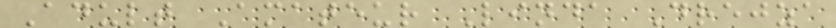Adult Amateur Linda Drejza
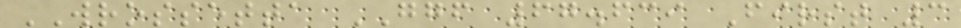WROSSETTA GGF 67.639 First 3
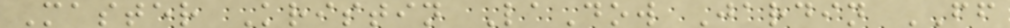Master Kristin LaDow Jardin FF
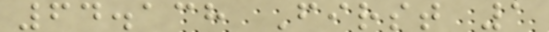64.138 First 1
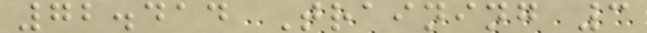72.414 Training 3
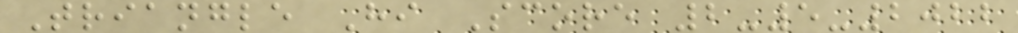Triangle Hi Score 2-5-2022
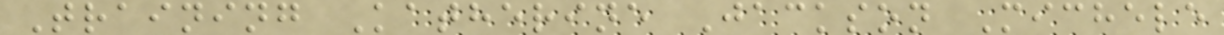Training Katherine Jackson Michele
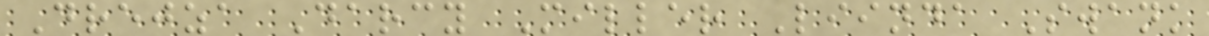Drejza Darcy Miller Liinda Swank
